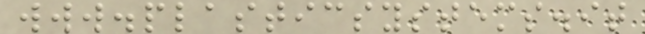www.plasticsystems.it
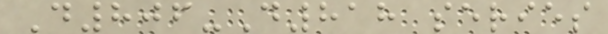D806-D818 series
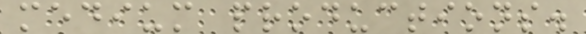medium productions.
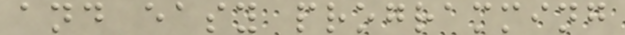and easy programming
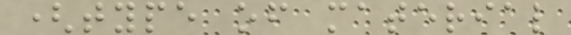(type of material
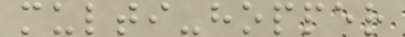multi-hopper
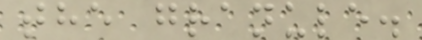the granule.
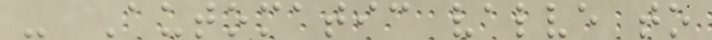- Automatic valve to
